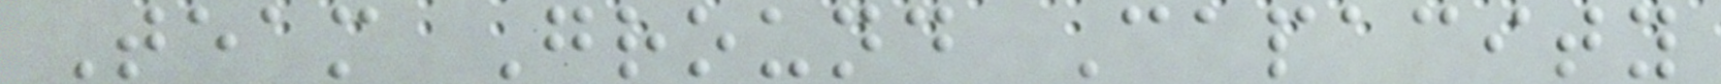Team Ground Capacity
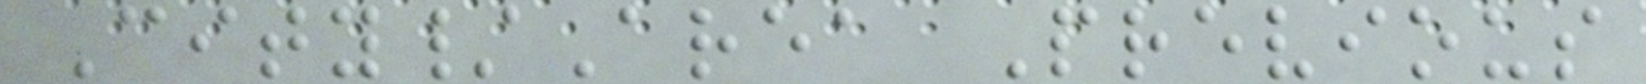City/Area Previous
